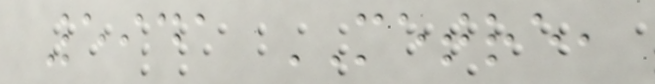5941 METRE,
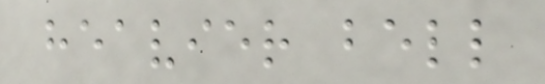heavier bell
